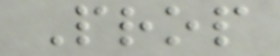Prop
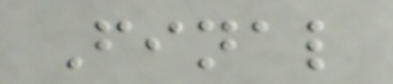Final
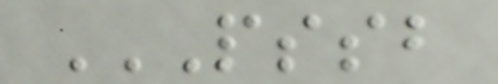PSSB
